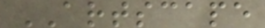ARTSCAPE
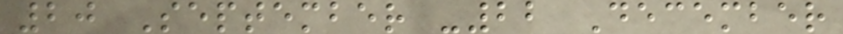20 September -22 December
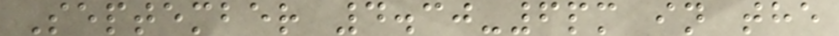September 4.30-6pm in the
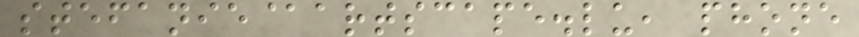stefanie@artscape.lu, phone
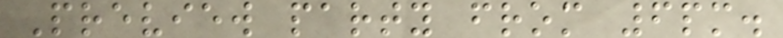Preview party from 6pm.
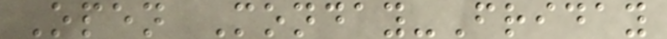Open Monday-Friday
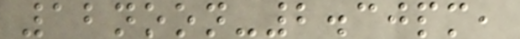12noon-2.30pm,
